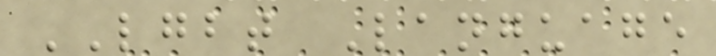LGBT Language
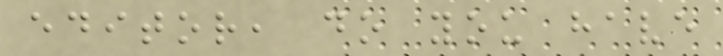editor, do you have
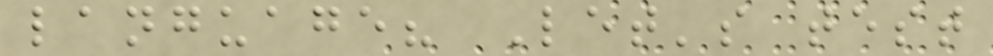language? Let's test
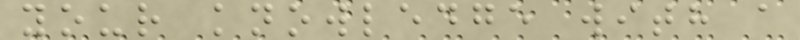your knowledge with a
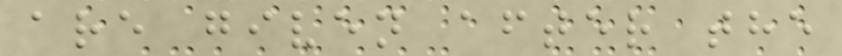are given after the
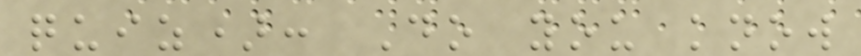quiz): Do you know
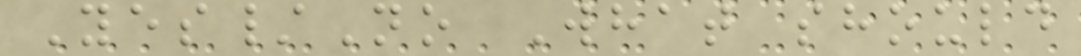Yes/No What should
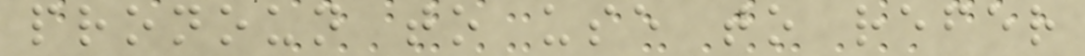pronoun to use to refer
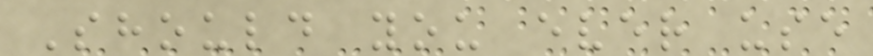Should you ever use
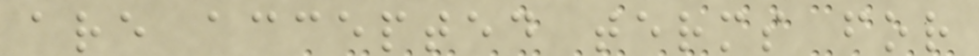are accepted terms for
